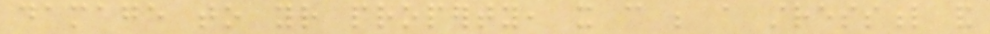damage to your property, it can be a stressful and
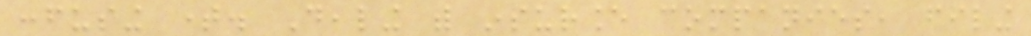confusing time. Dealing with insurance companies, filing
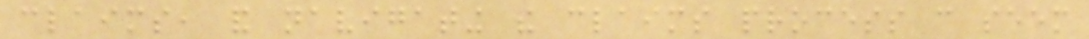claims, and navigating the claims process can seem
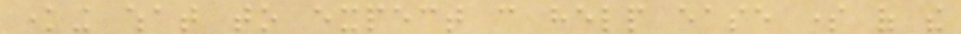knowing what to expect can help ease some of the
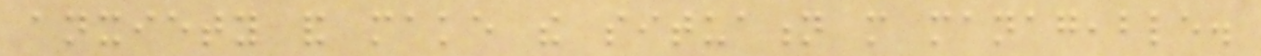anxiety and make the situation more manageable.
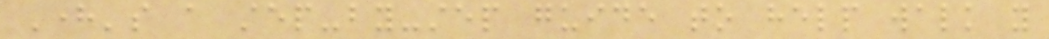Here's a step-by-step guide to help walk you
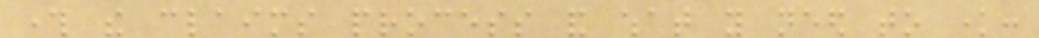through the claims process and what you need to know:
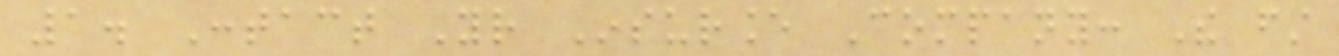1. Contact Your Insurance Company: The first
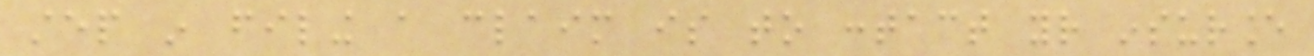step in filing a claim is to contact your insurance
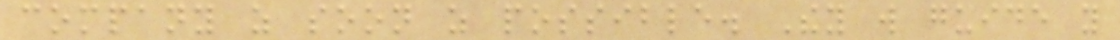company as soon as possible. They will guide you
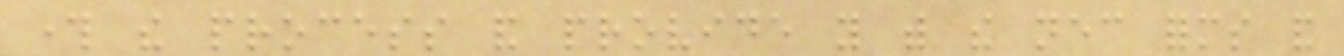through the process and provide you with the necessary forms and
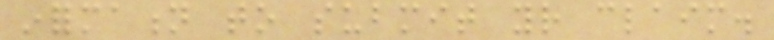information to submit your claim.
